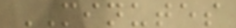MINUTES
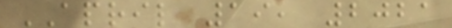APRIL 19, 2021
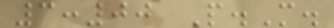3:00 P.M.
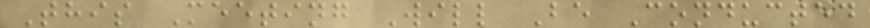This Meeting Will Be Conducted
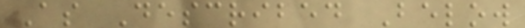As Described Below
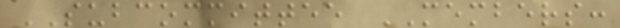SUBCOMMITTEE MEMBERS:
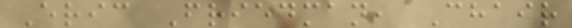Eric Friedman, Chair
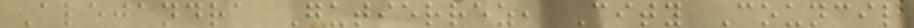Alejandra Gutierrez, City Council
